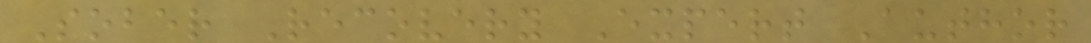Sober Recovery Expert Author
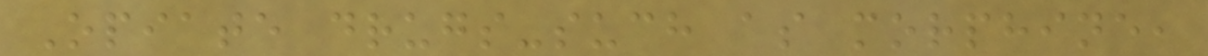Opiate drugs-such as morphine,
